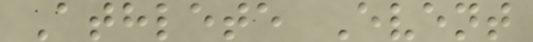Athlete Event
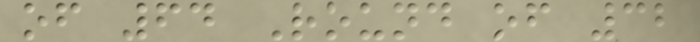of 64 Round of 32
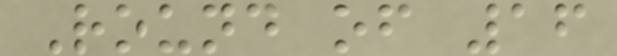Round of 16
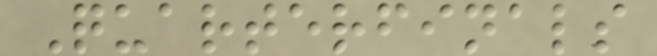Quarterfinals
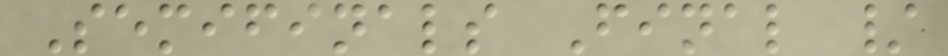Semifinals Final /
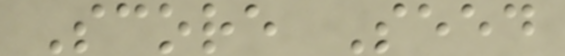Score Seed
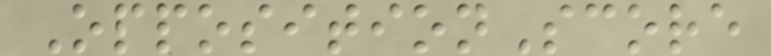OppositionScore
